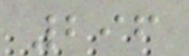296
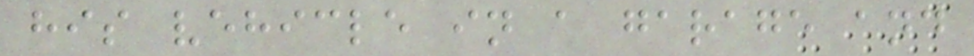his vehicle in a garage and
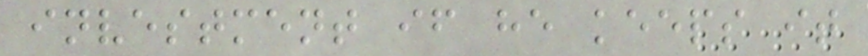investment if he keeps it
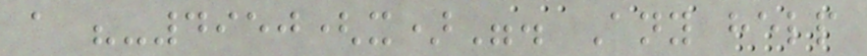a "-4950(x)". Any help
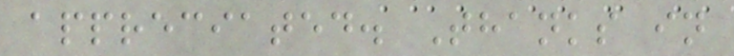appreciated. Thanks in
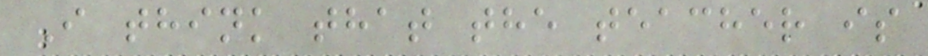I think that the teacher is
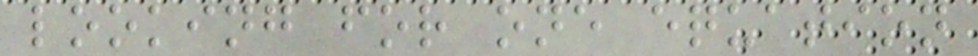looking for one equation
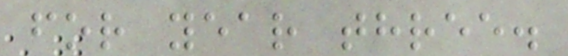for year three.
